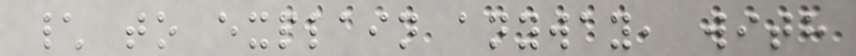\ to explain anyway, with
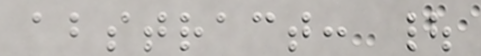abstract: |
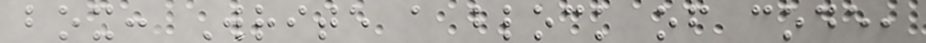box: Write a block of code,
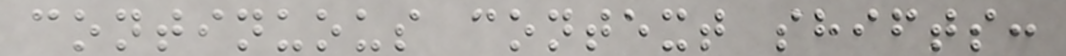continuous context shifts:
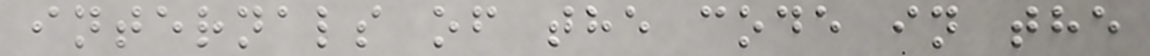internals of the code in the
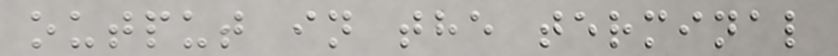output in the terminal
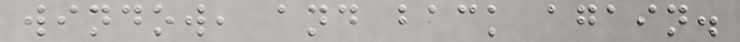window, and back again.
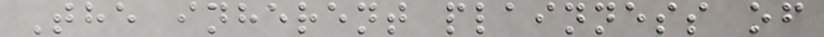The inherent plainness of
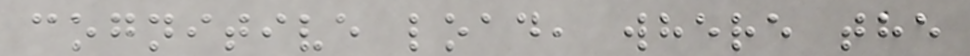cognitive load, where the
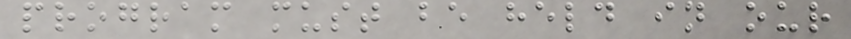program must be held in our
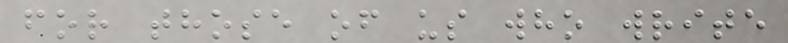for those of us who write
